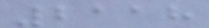2118
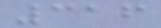316
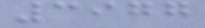3977
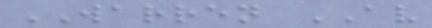WARREN AV
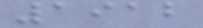1912
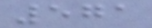571
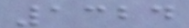1324
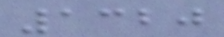1320
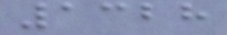1328
